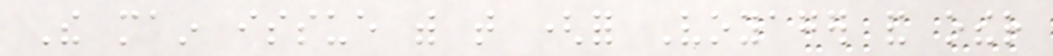The main issue with that (for Voyager and other
